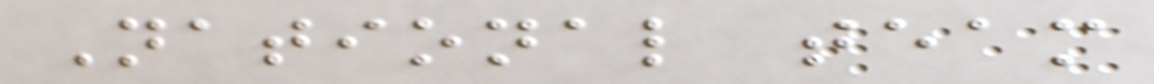National team
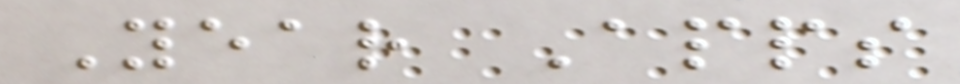Year Apps
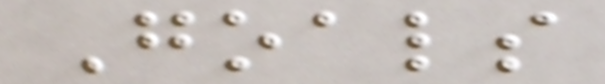Goals
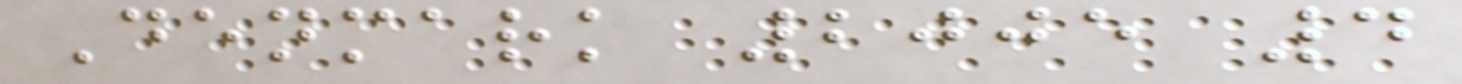Denmark 2005 4
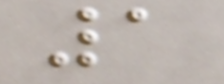1
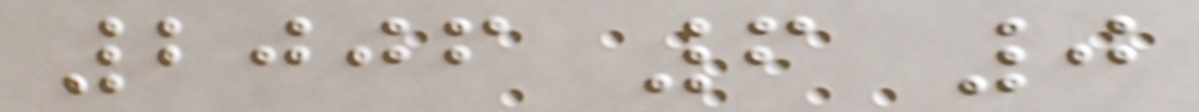2006 6 0
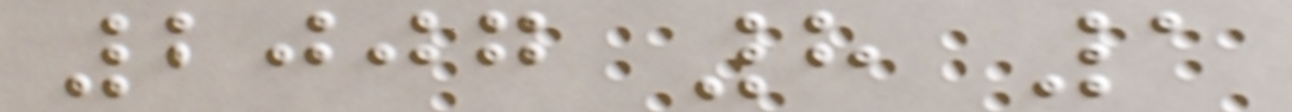2007 8 1
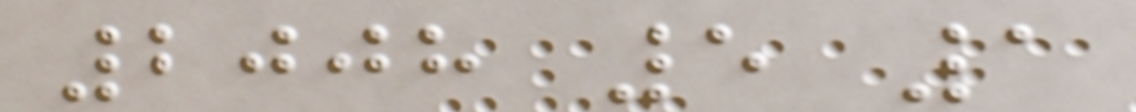2008 5 1
